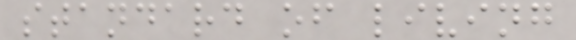standard of living
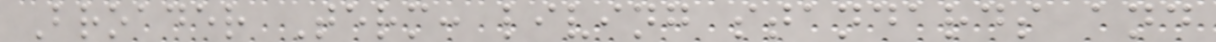Broader Term: living standards and
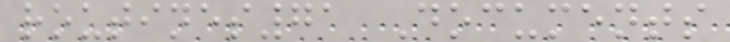routines71 Documents
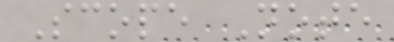Scope Note
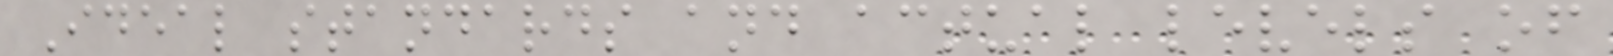Ideal standards and actual levels of
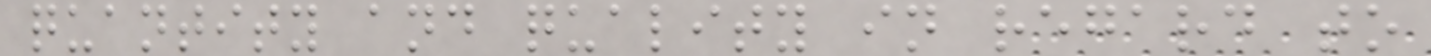quantity and quality in regard to
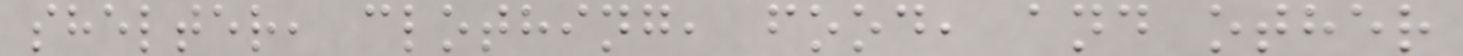shelter, clothing, food, and other
